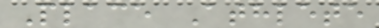Place Athlete
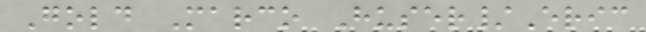Gold Marco Huser/Eric
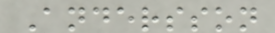Andersson
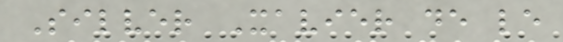Silver Xavier de le
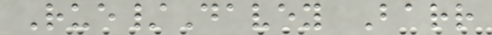Rue/Davey Barr
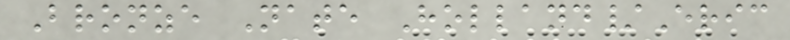Bronze Nate Holland/Eric
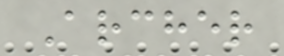Archer
